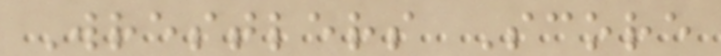Wrestlers Score
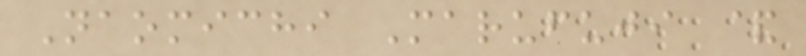Naomichi Marufuji &
